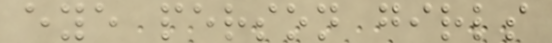eye person girls
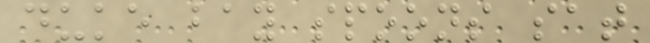duke bay spoons sat
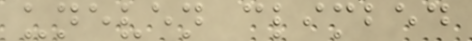uneven climbed
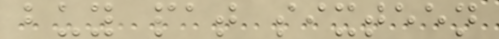buy pat sixteen
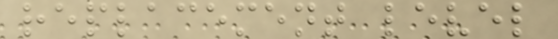replacement level
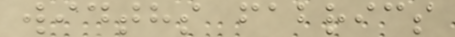widths fabrics
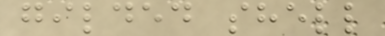gilded shell
